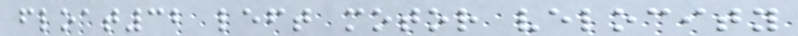float32 left motor velocity
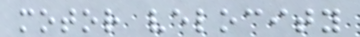motor velocity
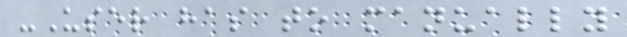-User has to manually
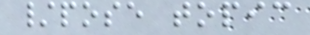/pose topic
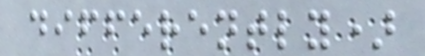differently)
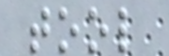tool
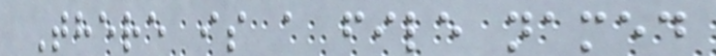There is a file named
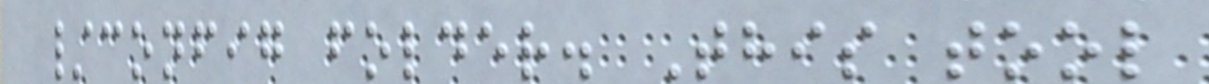/config folder. This tool
